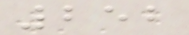252
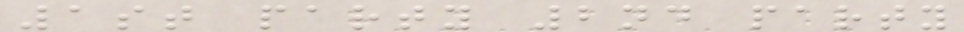1st party 2nd party
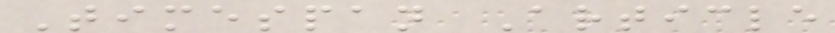Timespan Article
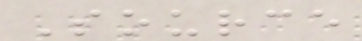Source
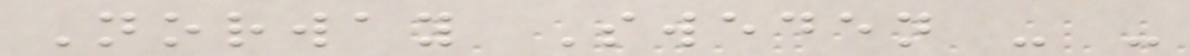Norway Sweden - -
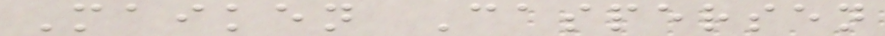Maiken Caspersen
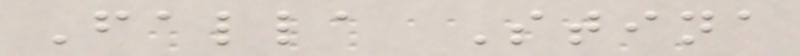Falla Stina
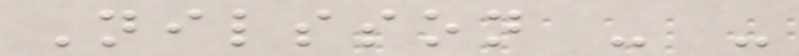Nilsson - -
